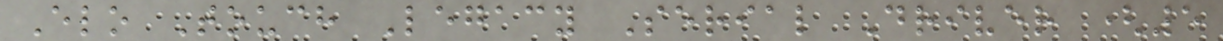Elo Touch Legacy Serial Driver (5
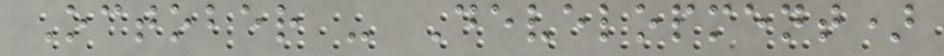October - Development)
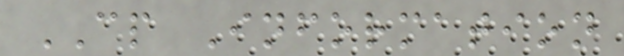CP Information
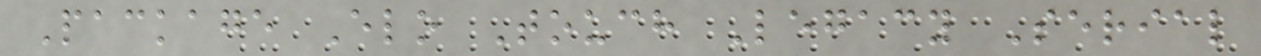Package Elo Touch Legacy Serial
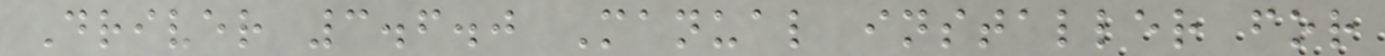Driver 3.6.0 Manual installer for
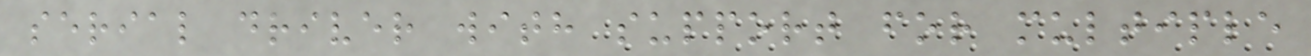serial driver with support for multiple
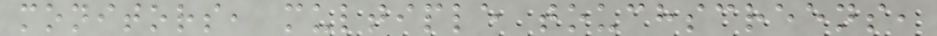monitors, multiple touchscreens,
